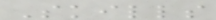Skills
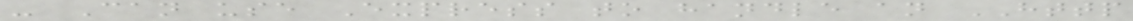- Can use Express to handle an HTTP
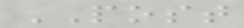POST
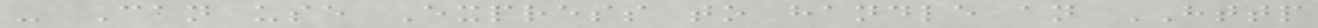- Can use Express to handle an HTTP
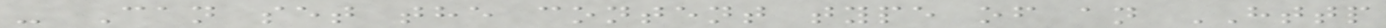- Can set the content type of an HTTP
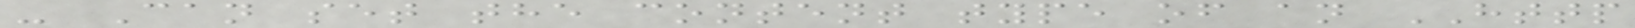- Can set the content type of an HTTP
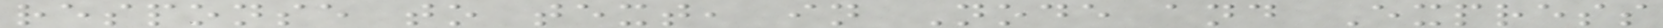response to text, in Node and Express
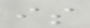is
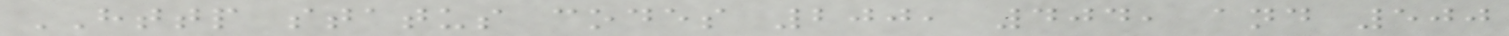HTTP status codes 200, 404, and 500
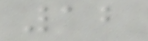12
